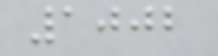1002
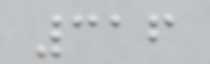316
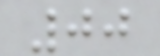00
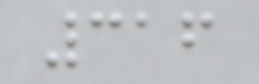316
